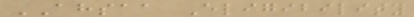AHSAA Eligibility
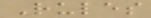Rules
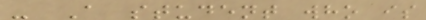- A student who is
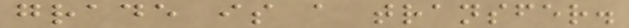grade is a transfer.
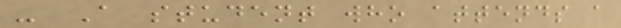- A student who attends a
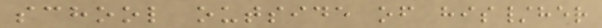school outside of his/her
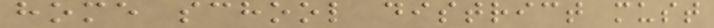home school district must
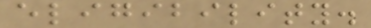eligibility.
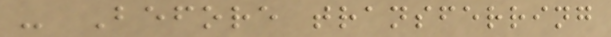- Before transferring
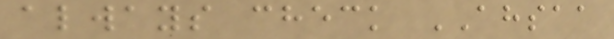always check AHSAA
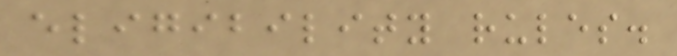eligibility rules.
